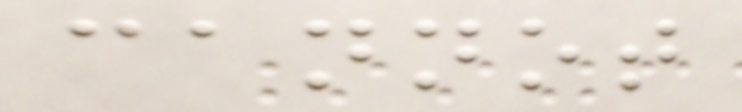cannot
